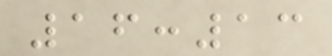16:13
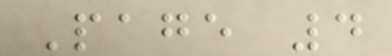Page 4
